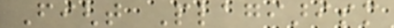Fight Plagiarism
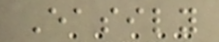Easily
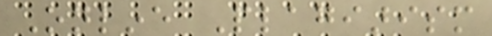Online Plagiarism
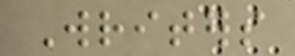Writers
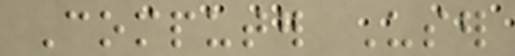Computer User
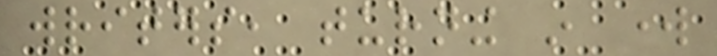writers, turning in work
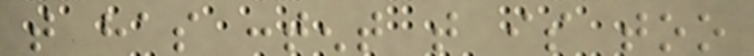that has content that is too
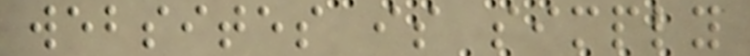websites is simply
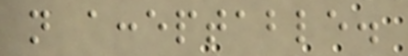not acceptable.
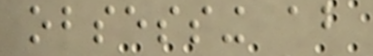obsessing about
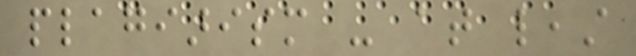plagiarism - at least
